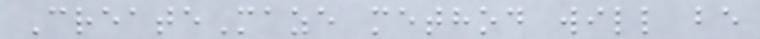CreateMaze method will be
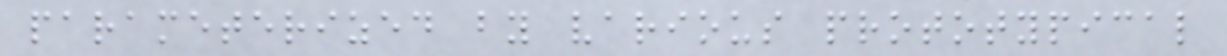parameterized by various prototypical
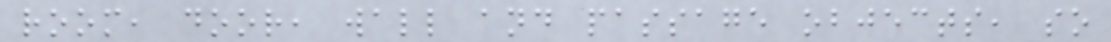room, door, wall and passage objects, so
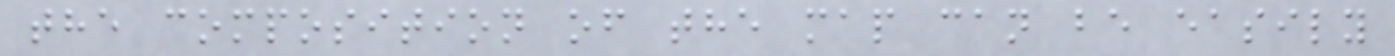the composition of the map can be easily
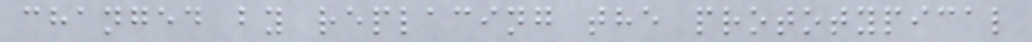changed by replacing the prototypical
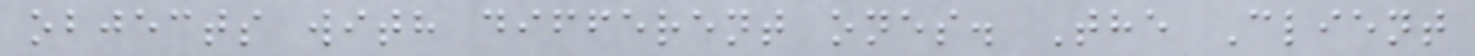objects with different ones. The Client
